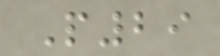P29
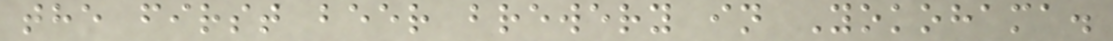the first beer brewery in Yokohama.
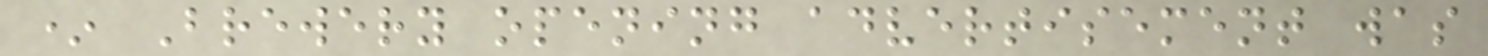* Brewery opening advertisement was
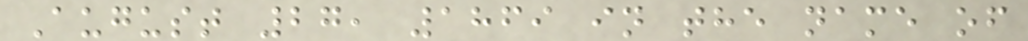August 27, 1869 in the name of
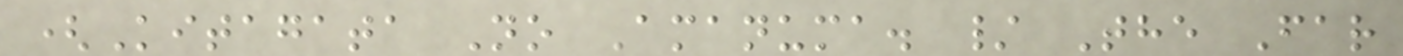(Kitagata No Amanuma. / The Far
